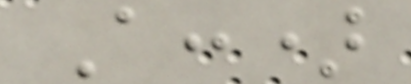A:)
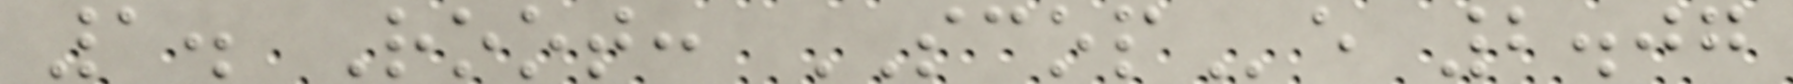1. Root: SCOPe 2.07
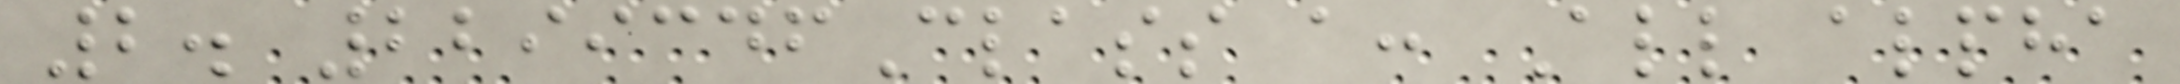2. 2299346Class a: All alpha
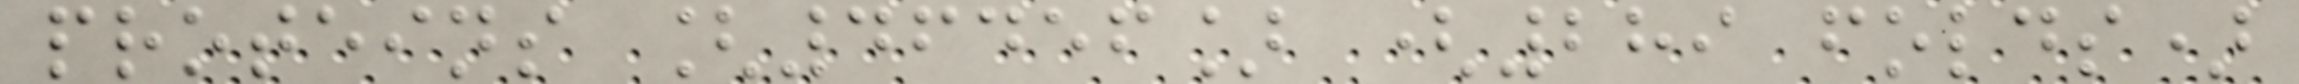proteins [46456] (289 folds)
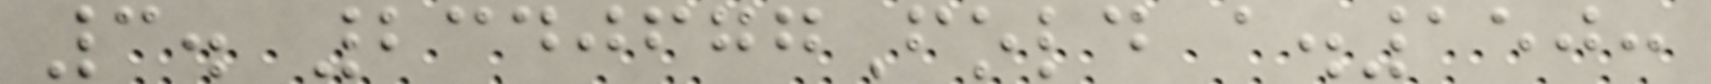3. 2340677Fold a.150:
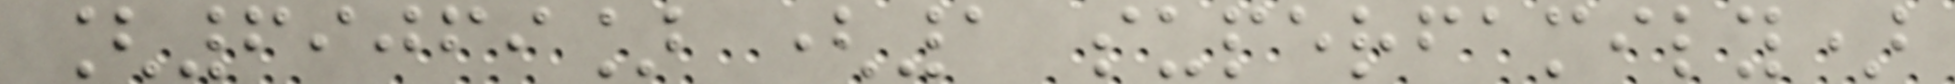[69069] (1 superfamily)
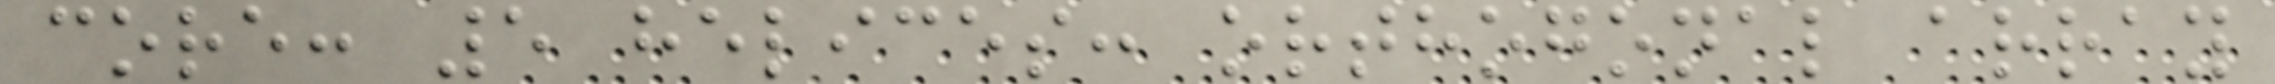core: 5 helices: orthogonal array
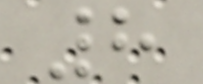8
